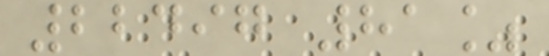22497 81%
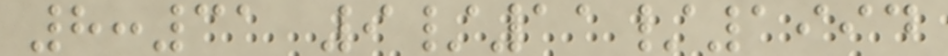8:31 9/11/1994
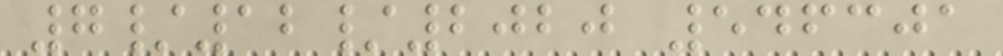7/12/2020 546301
